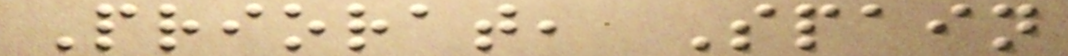Priorat, Spain
